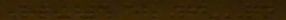0-15 0-4
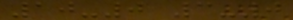10-0 3-0
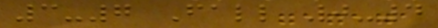3-7 Fall 0-4
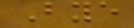Bye
